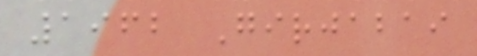1962 Girjabai
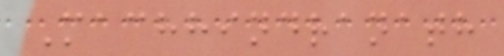Machhindranath
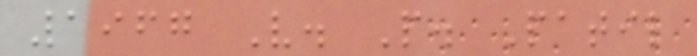1967 V. P. Patil
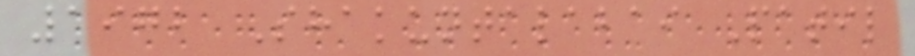1972 Shakuntalabai Patil
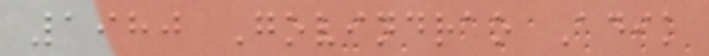1980 Govindrao Adik
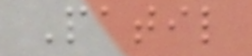Patil
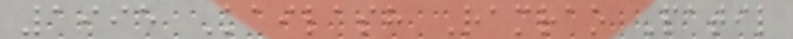1995 Kailash Ramrao Patil
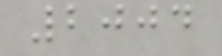2004
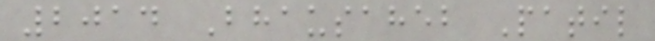2014 Bhausaheb Patil
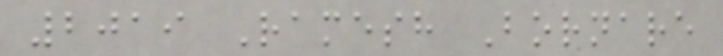2019 Ramesh Bornare
